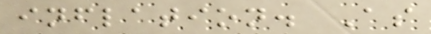inflation. As
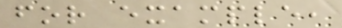for example,
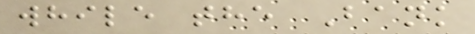while the Bank
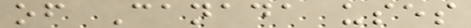of Canada uses
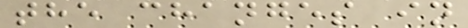the changes in
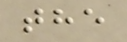the
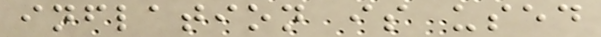inflation is used
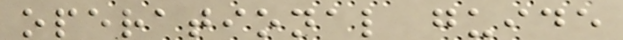operational guide
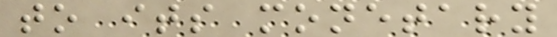to its monetary
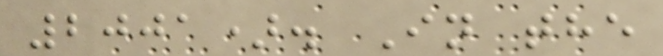2001). In the
